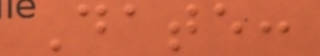Date:
